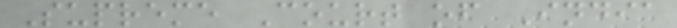Supreme Court of India
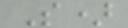S)
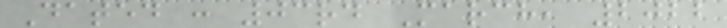Dated : 03rd March, 2022
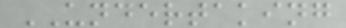UNDERTAKING
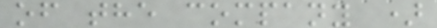of the company )
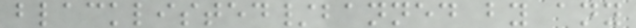blacklisted/banned by any
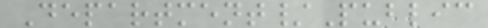Department/Public
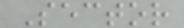Sector
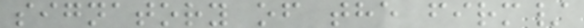signatory of the firm/
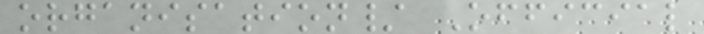organisation/ Official
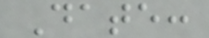Date:
